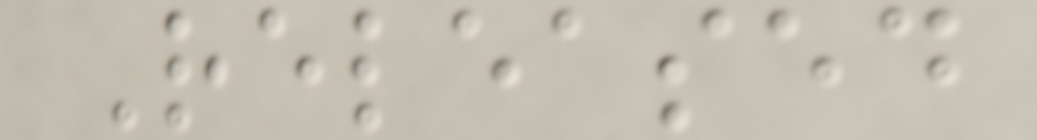Released
